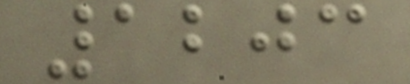1203
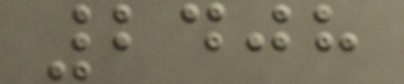2408
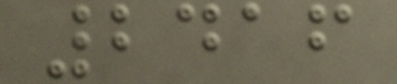2416
